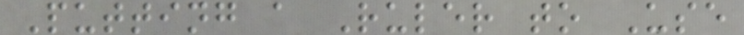Putting a Ruler to Use
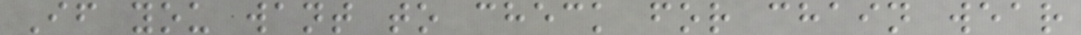If you want to check for chain wear
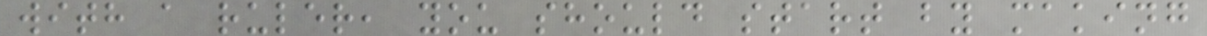with a ruler, you should start by making
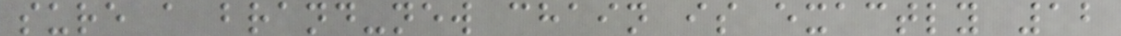sure a brand-new chain is exactly 12
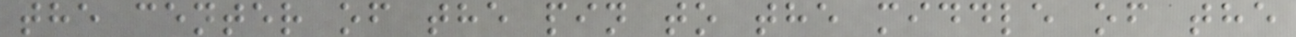the center of the pin to the middle of the
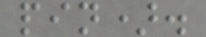pin).
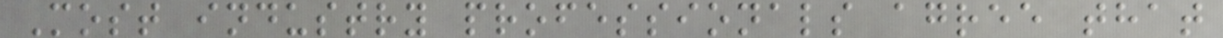Most industry professionals agree that
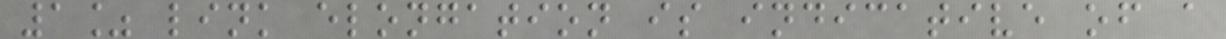1% link elongation is indicative of a
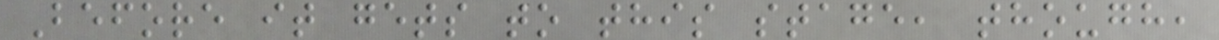Before it gets to this stage, though,
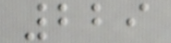229
